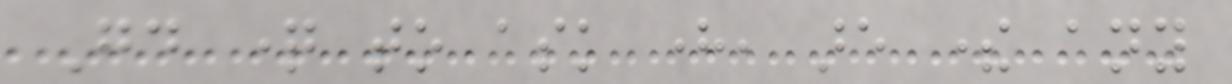Good question to ask here, are there any
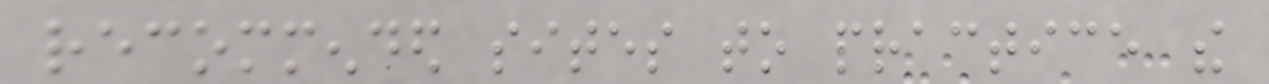recommended sites to practice the
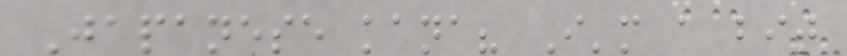Japanese kana? I'm a bit
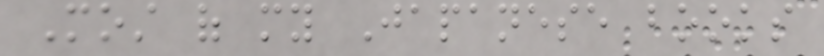Most of my Japanese books
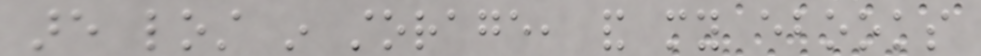are lost in storage, and my ebooks
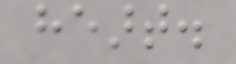heart.
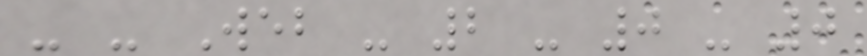- - Web - 2 - 0 - 0
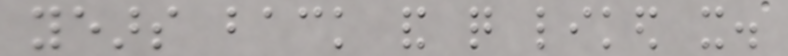years back and quite liked it.
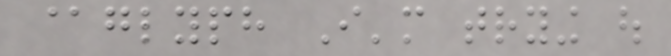@glyph I'm trying out
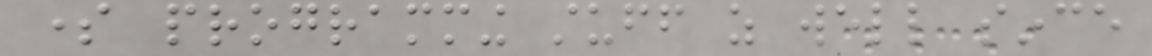some programming stuff as well since
